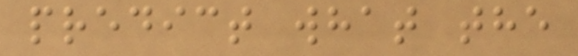predict what the
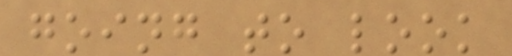going to look
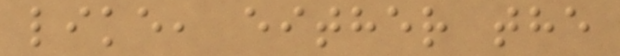like, either the
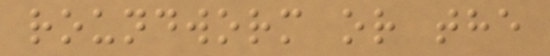roundworm or the
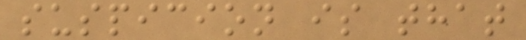suspicion is that
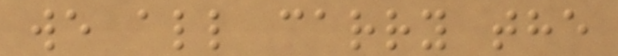we all carry the
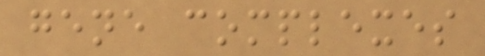gene complexes
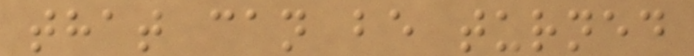that can be turned
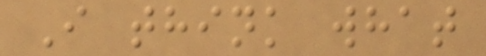I think what
